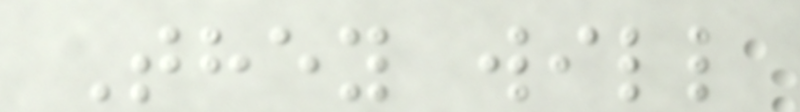They will
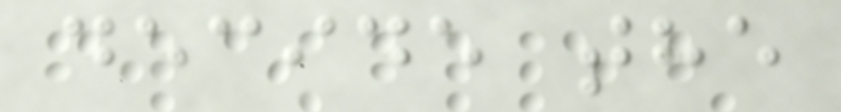decide the
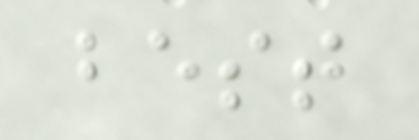best
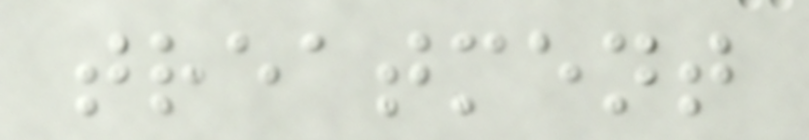treatment
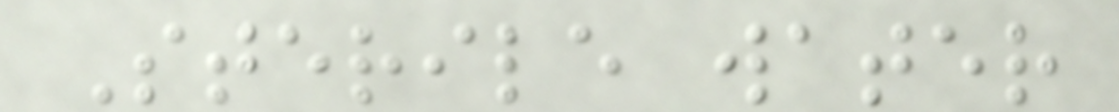Sterile water
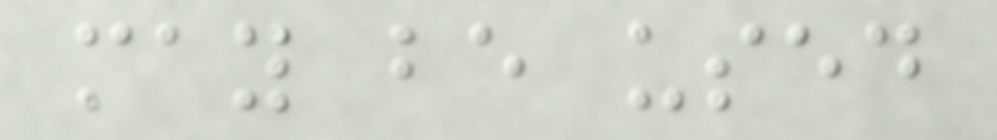may be used
